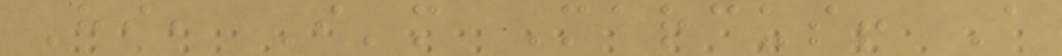Hi, I'm Marcus! A
